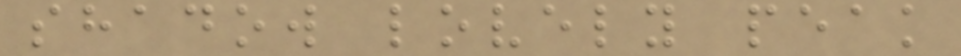shadow lovely peak
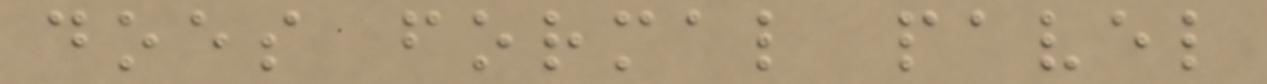does formal pavel
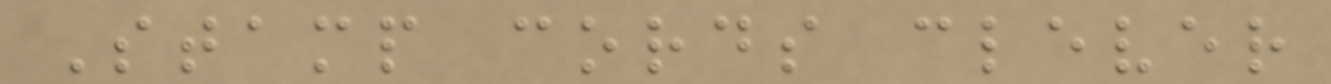Stamp cords clever
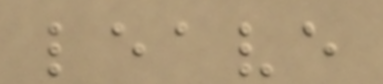leave
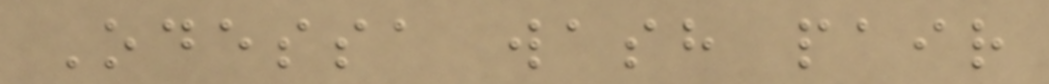Odessa wash pair
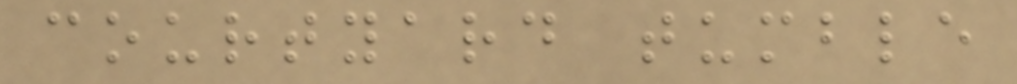courtyard tumble
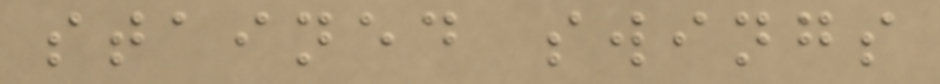stained swings
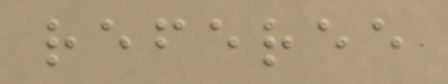referee
